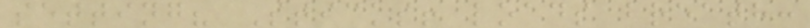setting? Sticks! loads breath:
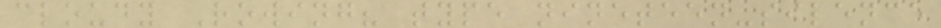cloudy Rowing? type nineteen-silence
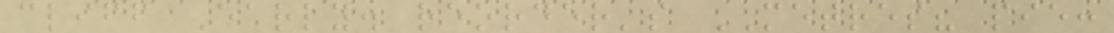cliff Early. reorder's METRES? pie:
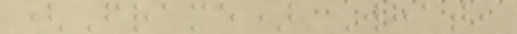(Frame) What,
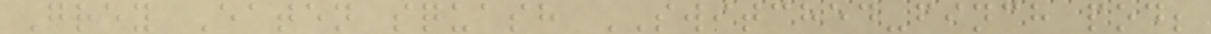Grey Eaten squash SWITCHED-finch pod;
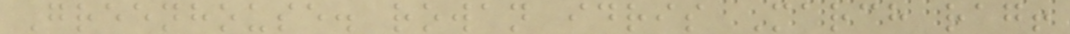Greenhouse. rowan idris March rag!
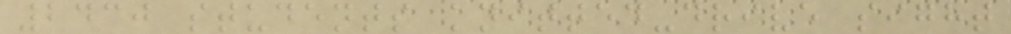2430 students knitted-drive sight
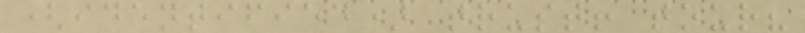(identified) trust! tour?
